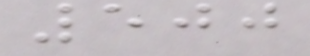500
